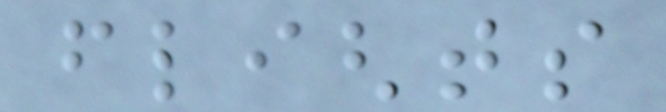flights
